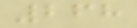268
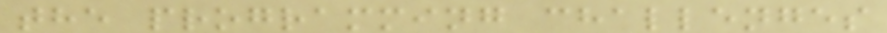the programming challenges
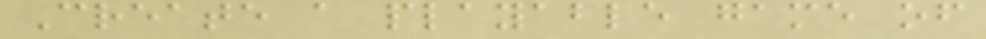Create a playable game of
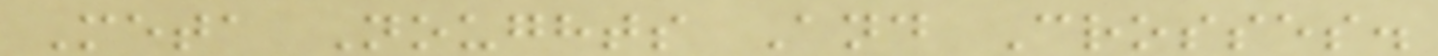Meta Noughts And Crosses.
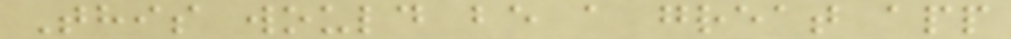This would be a great app
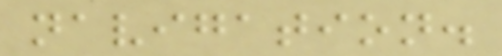navigation.
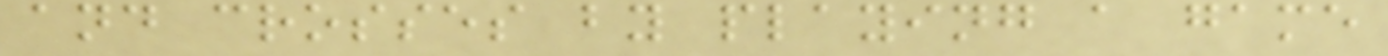and crosses by playing a game
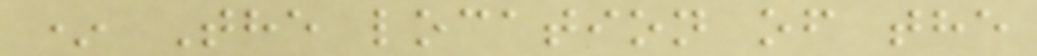* The location of the
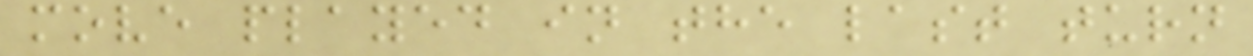move played in the last turn
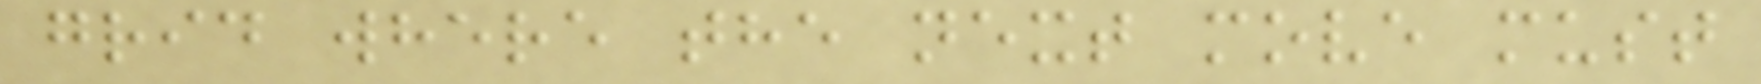grid where the next move must
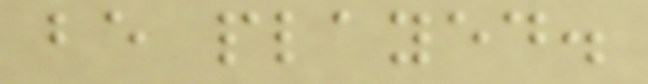be played.
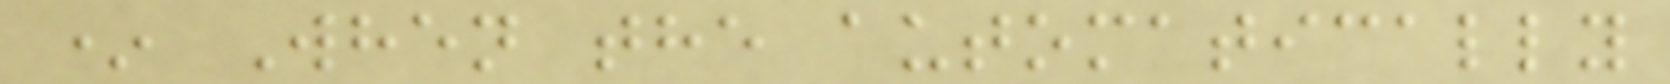* When the automatically
